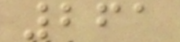261
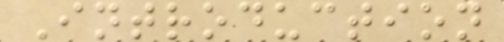Introduction
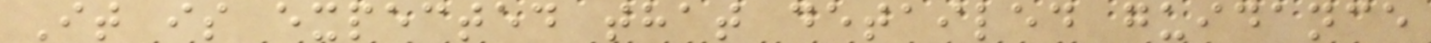It is expected that detailed guidance
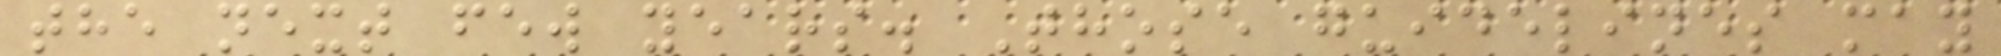the next few years. Those guidelines may
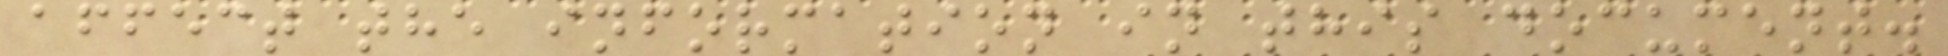affect the information in this document.
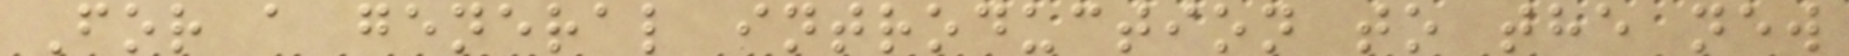For a general introduction to the new
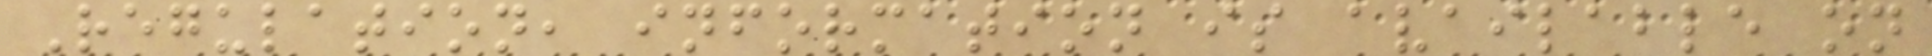Regulation, information is available on
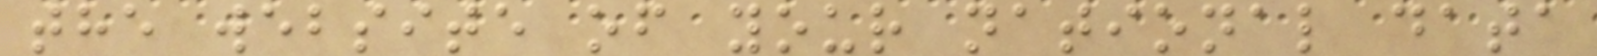the website of your national data
